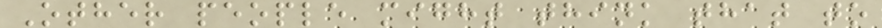Other people might think that to
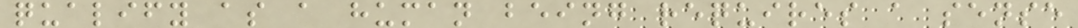qualify as a human being requires a sense
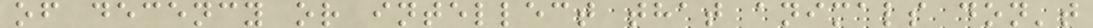of decency or intellect that animals don't
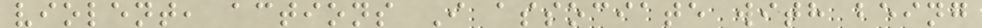violent, actions I associate with being
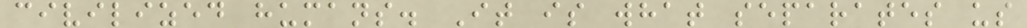civilized humans. It is what separates us
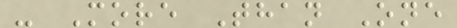- More Than One
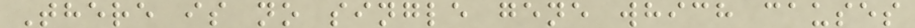There is no single gene which causes
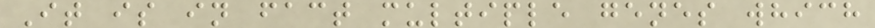It is in fact multiple genes which
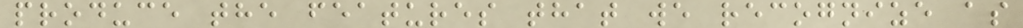produce the features that we recognize as
